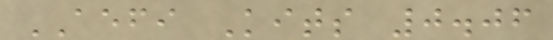AEFI Kits 0.06
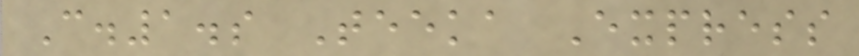C.1.s Teeka Express
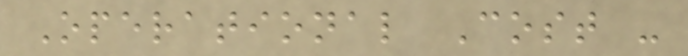Operational Cost -
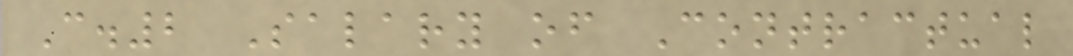C.2 Salary of Contractual
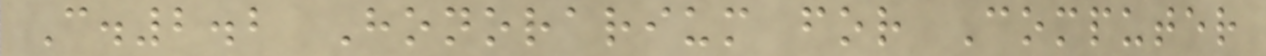C.2.2 Honorarium for Computer
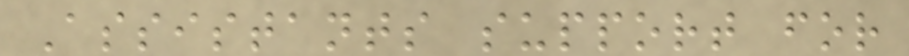Assistants support for
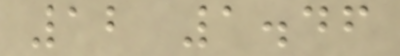12 1.46
